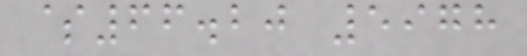$66.20 5978
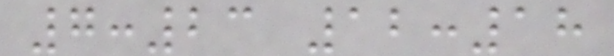7:23 12:18
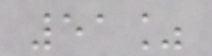51%
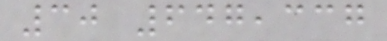30 647,337
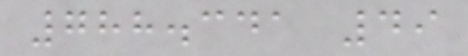788.341 49
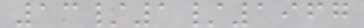13/1/1967
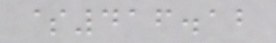$416.12
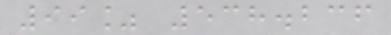99% 538.236
